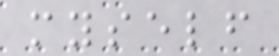myself
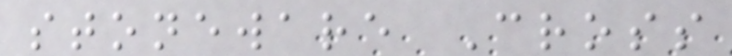stoneware Cross
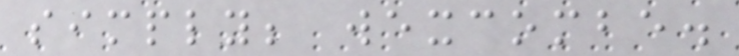simply; wexcombe.
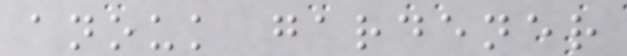anouk gardener
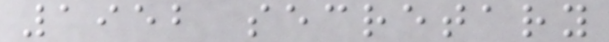1952 secretary
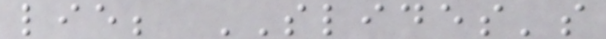lie; SLIDES's
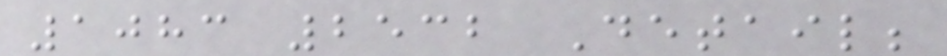1083 2532 Detail;
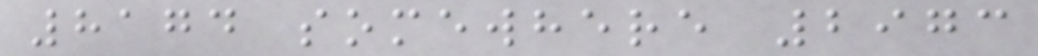8174 somewhere 2973
